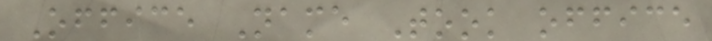Office Name Took office
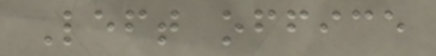Left office
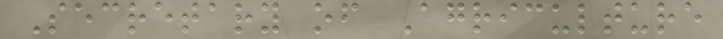Secretary of Agriculture
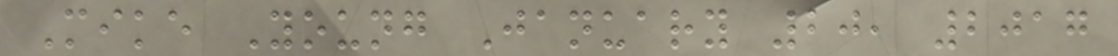Mike Young January 20, 2017
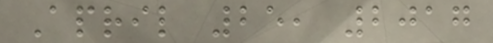April 25, 2017
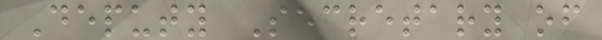Deputy Secretary of
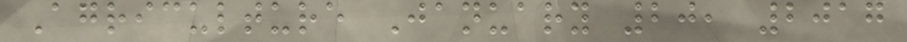Agriculture January 20, 2017
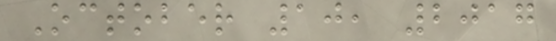October 10, 2017
